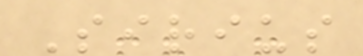Sirius
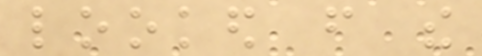looked from the
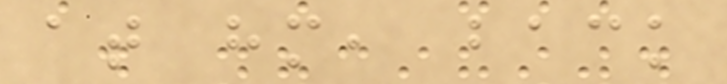at him, back
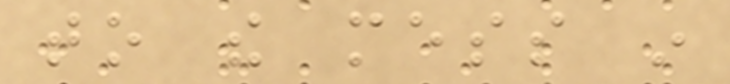to the mess in
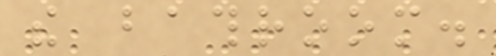the bathroom.
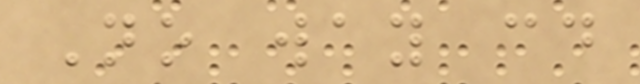No way could
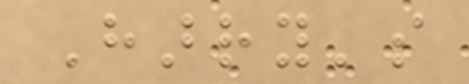Harry's
